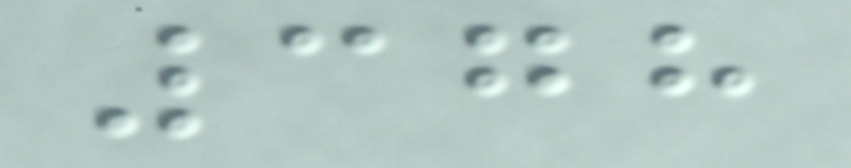378
